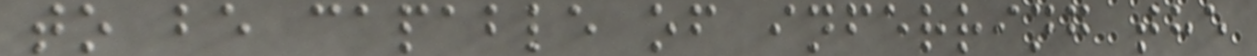to be capable of inferring the
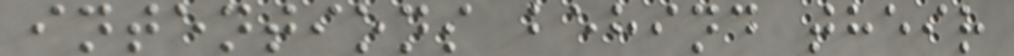intentions behind their
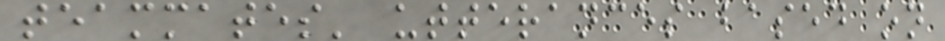teammates' utterances based on
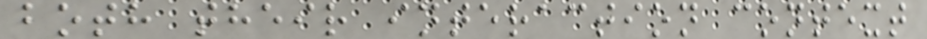both their interaction context
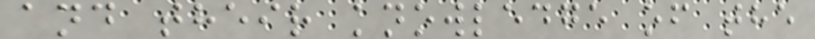and their knowledge of the
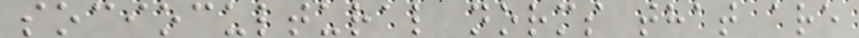sociocultural norms that are
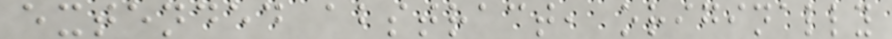extended abstract, originally
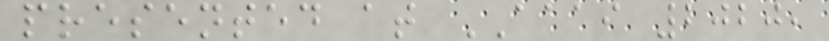presented at AAAI 2020,
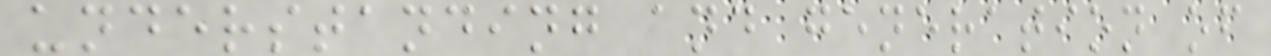understanding and generation of
